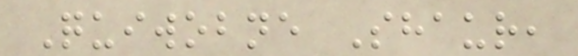Quiwobne Shaur,
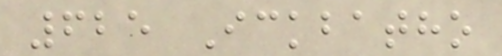625 Ickbatho
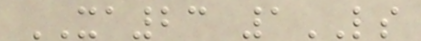XA23 1LS
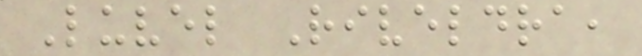Luvel Riveldra,
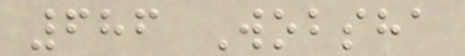686 Wobsha
